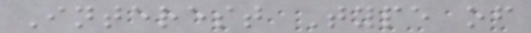Interest Type of
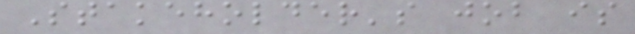Stakeholder's job is
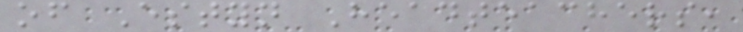of Estyn Headteachers,
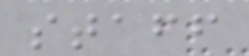staff
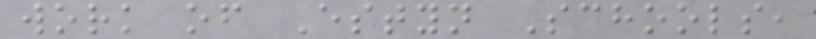work of Estyn Schools,
